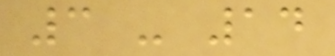3 - 14
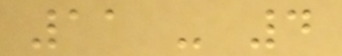11 - 4
